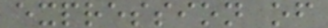expression of
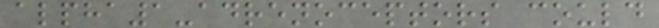alpha1-adrenoceptors could
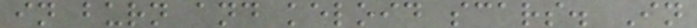in burn and keloid scars. In
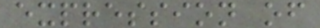expression of
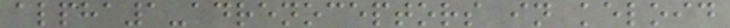alpha1-adrenoceptors in keloid
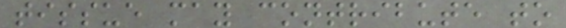tissue may contribute to
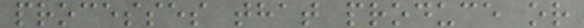processes that produce or
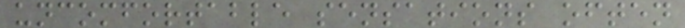uncomfortable sensations often
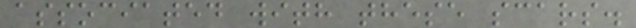associated with these scars.
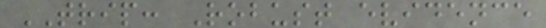TRIP: Robust evidence
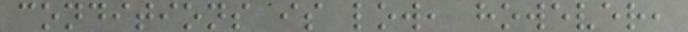conditions is low, however,
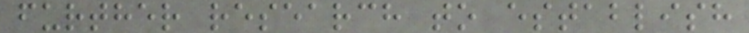further research to establish
